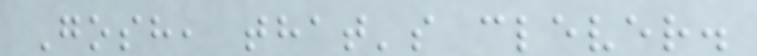Gosh, that's clever.
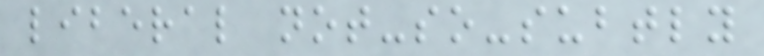liberal not-so-subtly
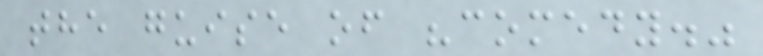the guise of "comedy."
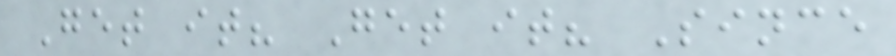Get it? Get it? Since
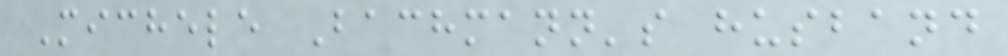Michele Bachmann's husband
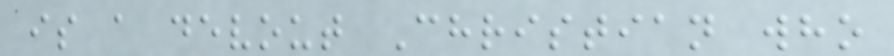is a devout Christian who
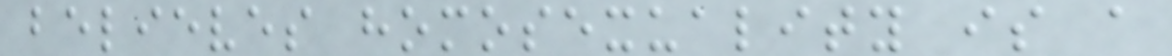believes homosexuality is a
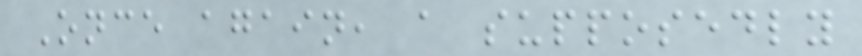Once again, a supposedly
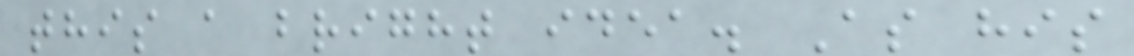this a bright idea. As his
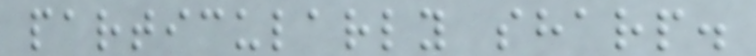particularly sharp.
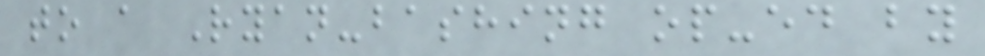to a Ryan-bashing op-ed by
